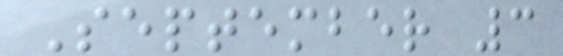September 3
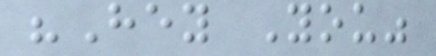"Hey You"
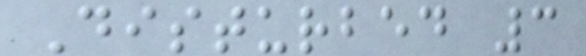Disturbed 3
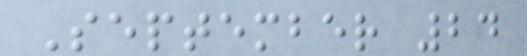September 24
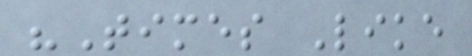"Times Like
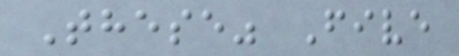These" Five
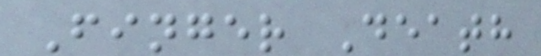Finger Death
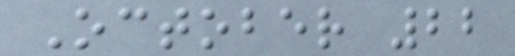October 22
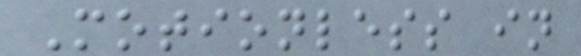Motionless in
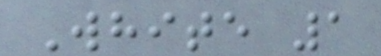White 1
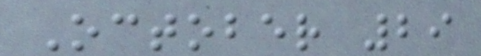October 29
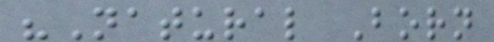"Natural Born
